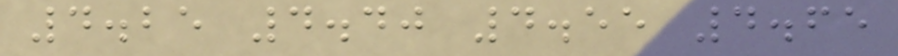4.25 4.40 4.55 4.65
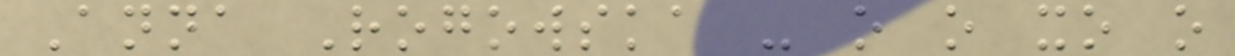Anna Rogowska - o o xo o
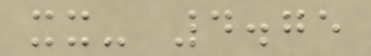xx- 4.75
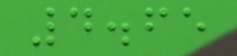4.65
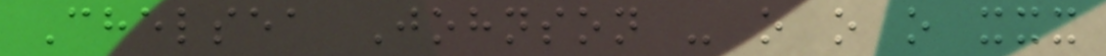Chelsea Johnson - o o o xxx
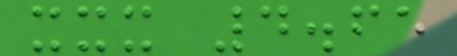xxx 4.65
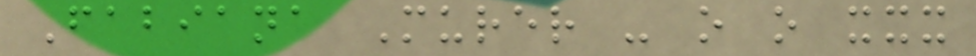Fabiana Murer - o o xxx
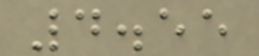4.55
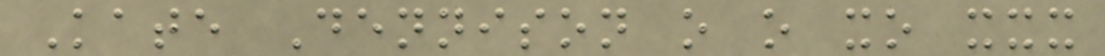Kate Dennison o o xo xxx
